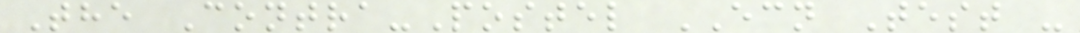The Contra-Postel ECN Test -
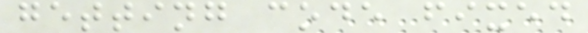getting code fixed
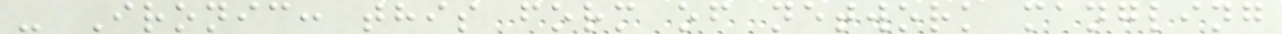- Ironic: this form of network mangling
